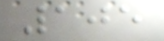105
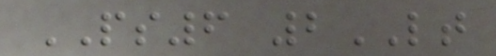PS6 2LT
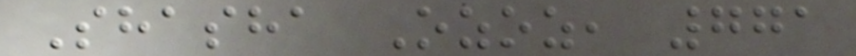Shasha Ozoz, 771
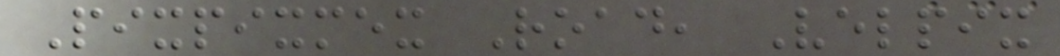Pixpixmex Road, Velpix
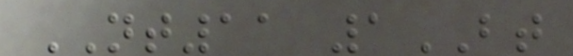NT11 1BT
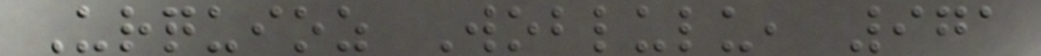Urquioz Woblulu, 971
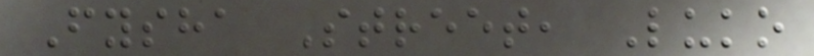Fysha Street, Luko
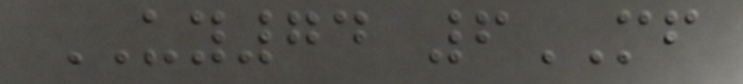UY74 6MF
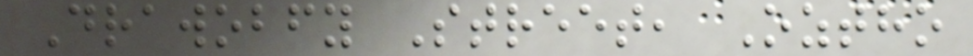Drawobfy Street, Oztho
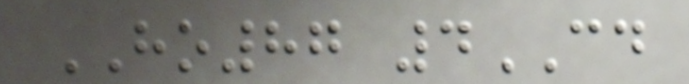HO87 4CD
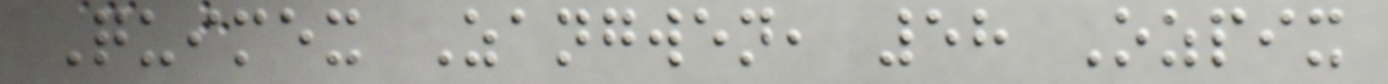Quimex Zangwen, 58 Ozpix
